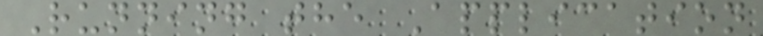Running the Application
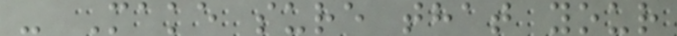- Make sure that your
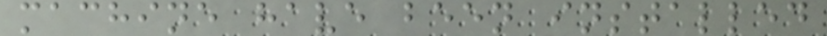machine have been installed
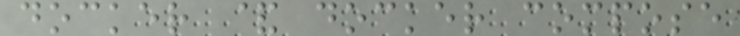docker & docker compose
